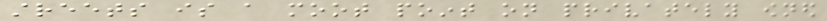streets is a moot point on privately owned
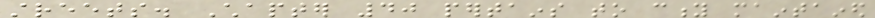streets. Chapter 40 pertains to city maintained
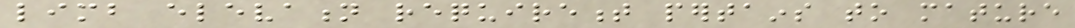limb elevation requirement pertains to mature
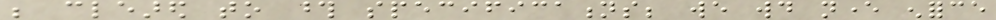be cleared to those specifications; we would never enforce
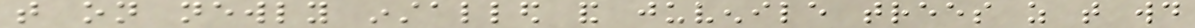that on newly installed and juvenile trees as that would
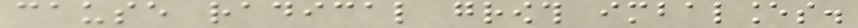cause radical growth imbalances.
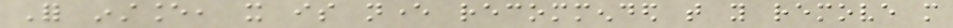For instance, it is never recommended that you remove more
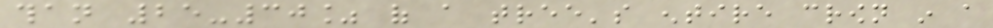than 25-30% of a tree's entire crown in a
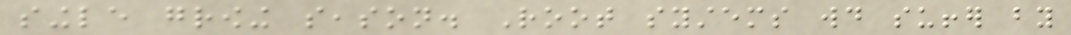single growing season. Root systems would suffer by
